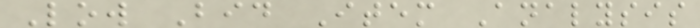Low Bid Item Analysis
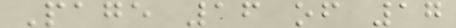Page 16 of 17
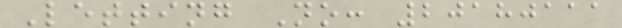Letting No: 20180111
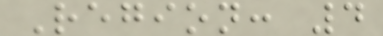Region: 4
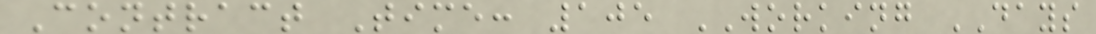Contract Time: 105 WORKING DAYS
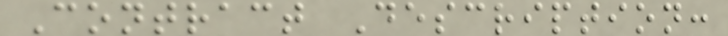Contract Description:
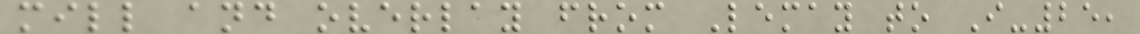mill and overlay from Lemay to I-25,
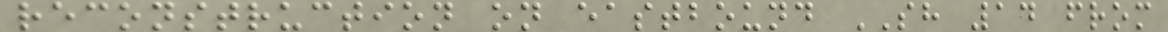reconstruction on eastbound SH 14 from
